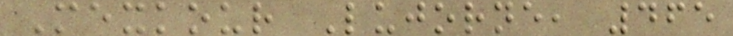Mexkour Lujorne, 465
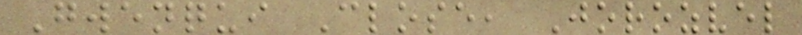Gwenqui Close, Jorozvel
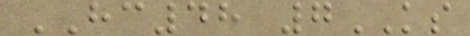HC48 7KS
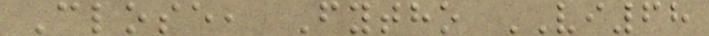Close, Fytho VI68
